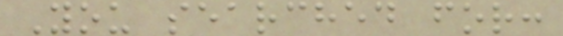You searched for:
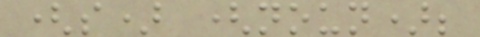(s) (noun);
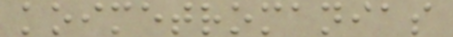koimetromanias
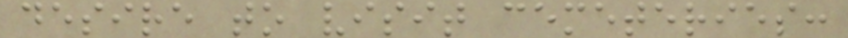desire to visit cemeteries:
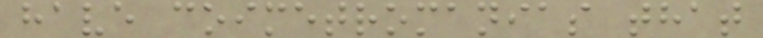have coimetromanias that
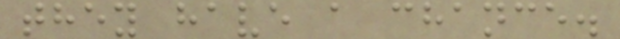they have a chance.
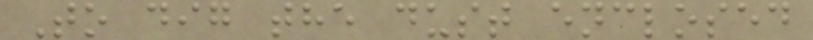To dig the dust enclosed
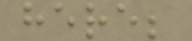here;
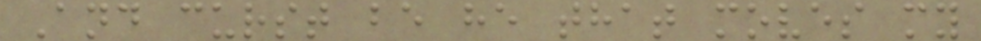And curst be he that moves my
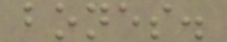bones.
